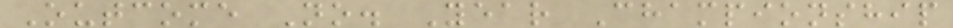Outcome No. Year Championship
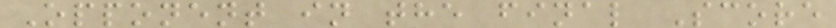Opponent in the final Score
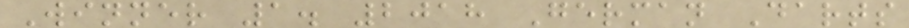Winner 1. 2018 German Darts
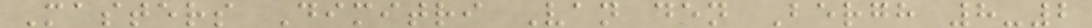Masters Dimitri Van den Bergh 8-2
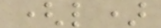(l)
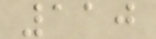110
